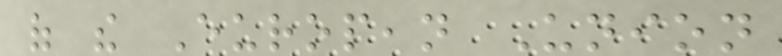of the European Union
